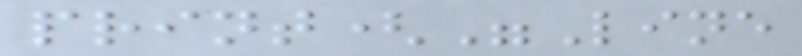print("Line
